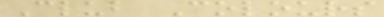Club Colours
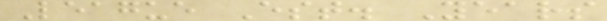League Est. Years
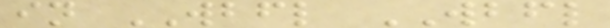in WBFL WBFL
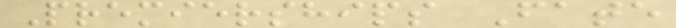Premierships Fate
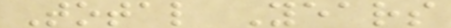Total Years
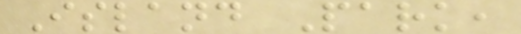Island Park,
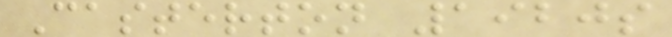Casterton 1920s
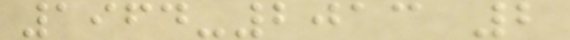1964-2013 2
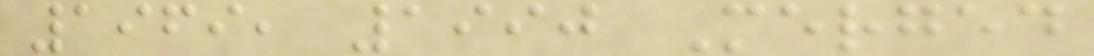1969, 1990 Merged
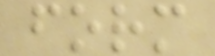form
